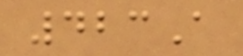423A
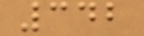342
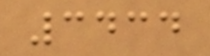3434
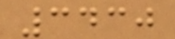3430
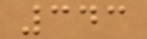343
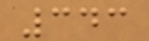343
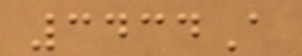3434A
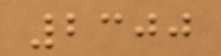2300
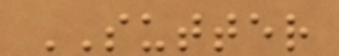SUTTER
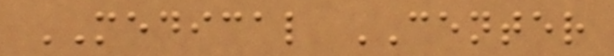MEDICAL CENTER
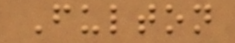Fulton
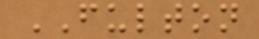FULTON
